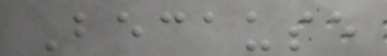Because
